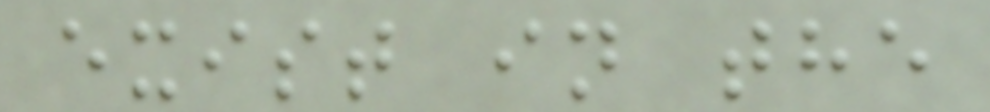exist in the
